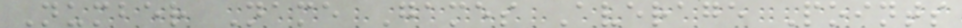Number Name Games Average Points
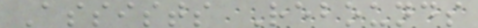Assists Rebounds
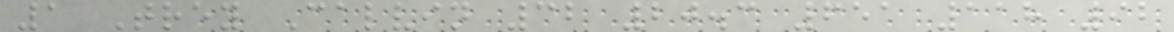1 Trey Calvin 32 20.3 651 118 92
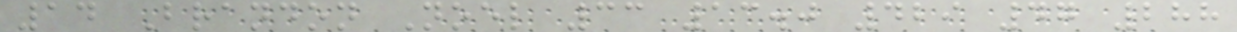14 Brandon Noel 33 13.0 429 47 288
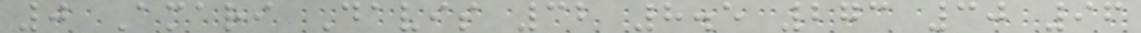0 Amari Davis 32 8.5 273 30 96
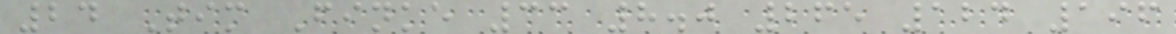24 Tim Finke 33 8.0 265 124 196
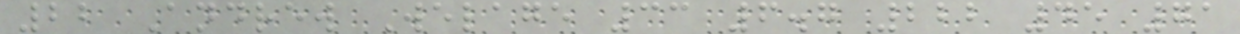22 Andrew Welage 33 6.7 222 45 71
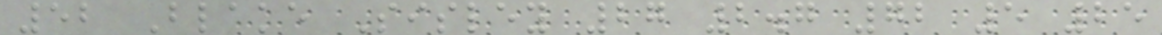52 Blake Sisley 27 2.7 72 5 25
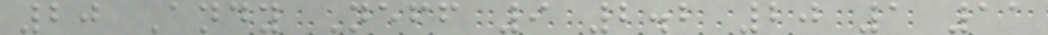20 Andy Neff 9 2.2 20 1 11
